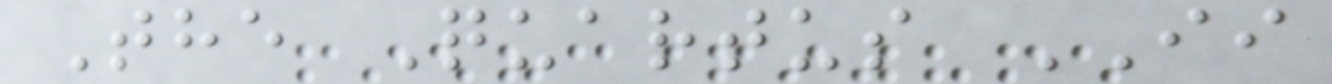The Quartus II
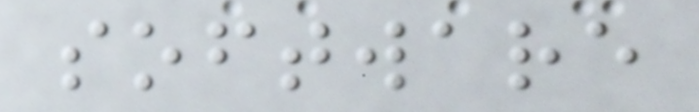software
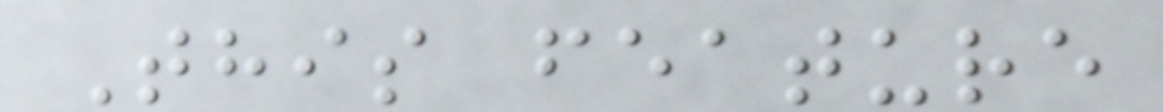This feature
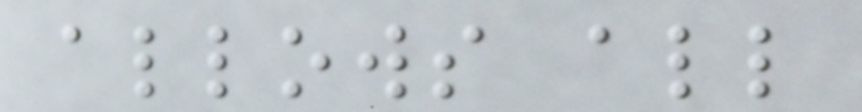allows all
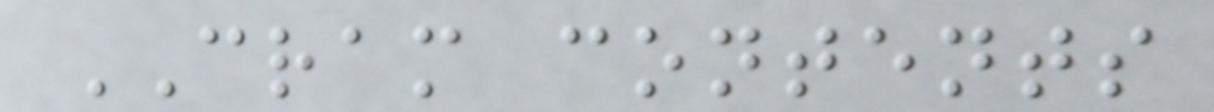CRAM contents
